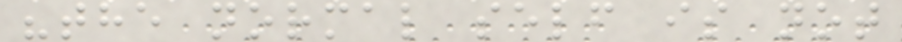"the normal self is not
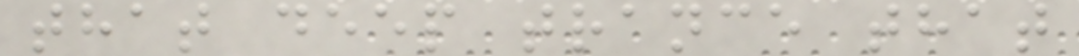that deep trance that
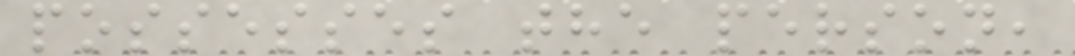possesses the person,
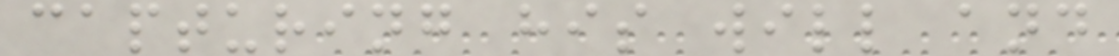capturing his will and
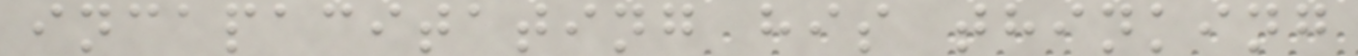incapacitating his thinking
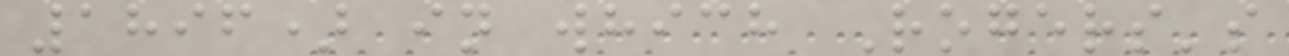1896) in which Rogers's
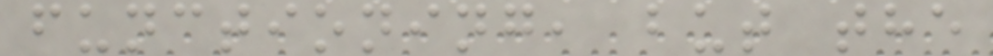functioning, but the
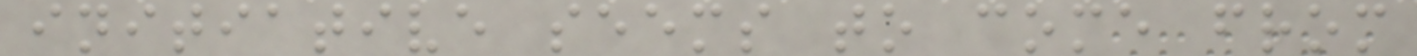initiative seems to come from
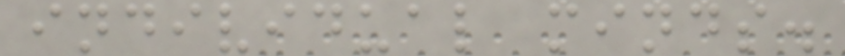individual minds.
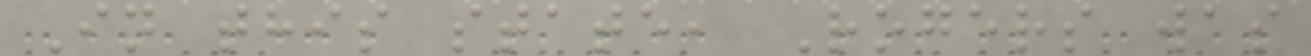In this state, Rogers was
